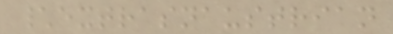\extrasnaustrian
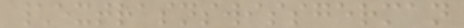\extrasnswissgerman
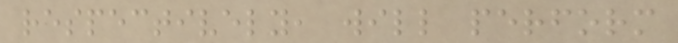respectively, will perform
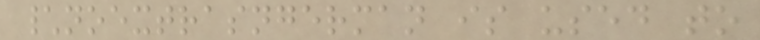\noextrasngerman is used to
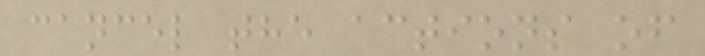cancel the actions of
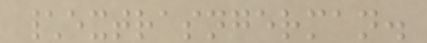\extrasngerman.
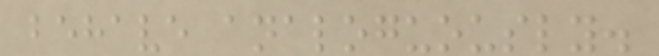behave analoguously.
